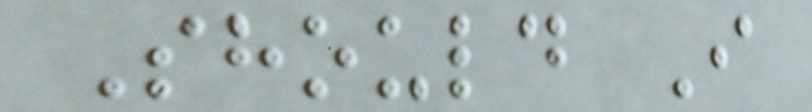Should I
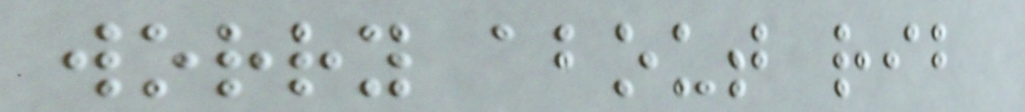worry about rib
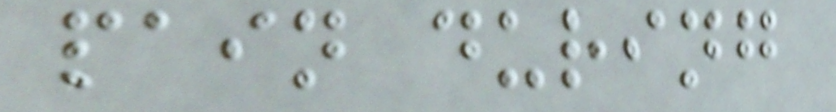pain during
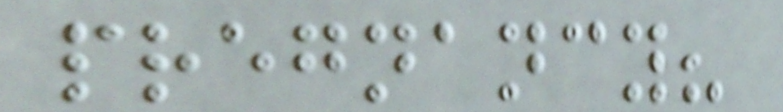pregnancy?
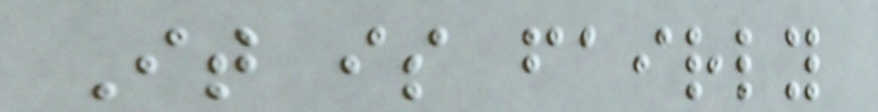It is fairly
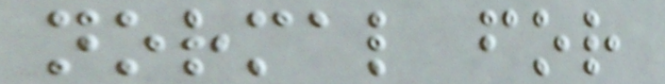normal for
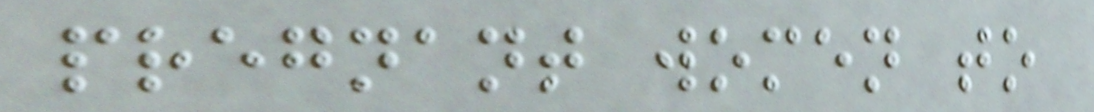pregnant women to
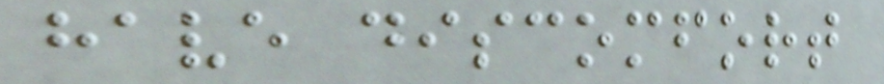have discomfort
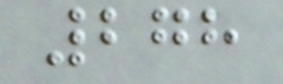278
